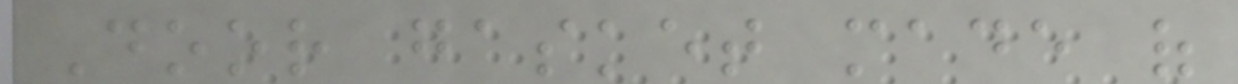Door gasket made of
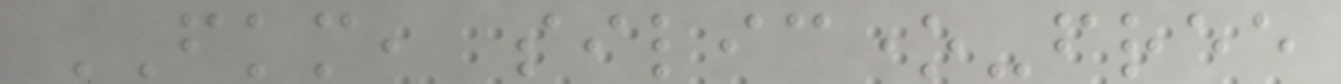FKM, silicone-free
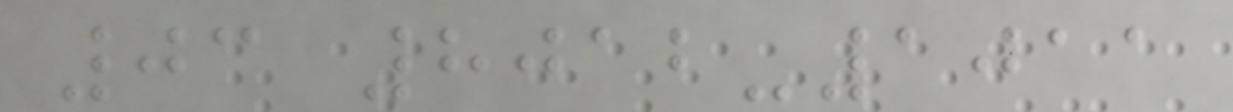03 8012-1011
